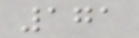171
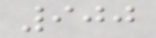900
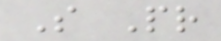S Pr
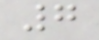7
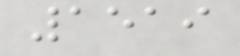1519
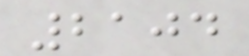2104
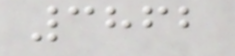3862
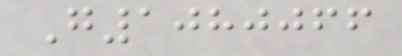G1080066
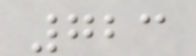723
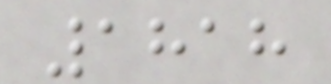1818
